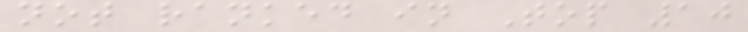not ranked in Top 10
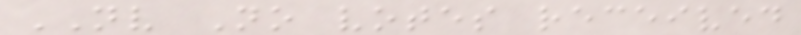NV No votes received
